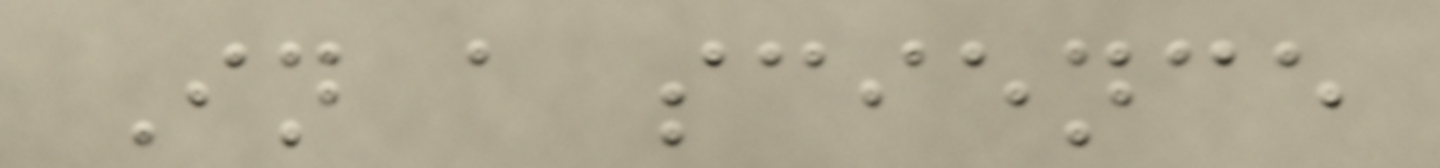In a science
